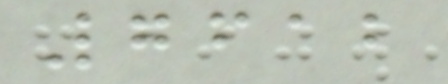7612
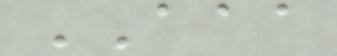AAA
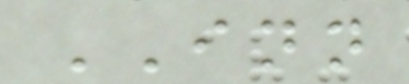INN
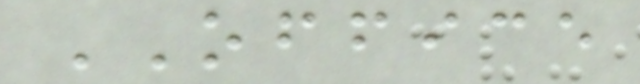OFFICE
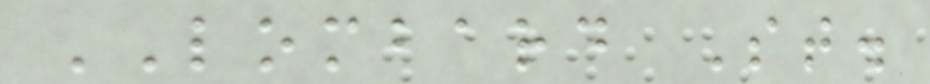LOMBARD St.
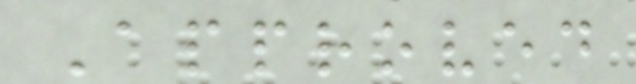Approved
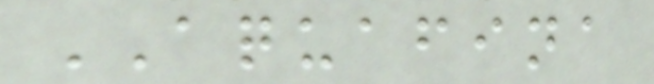AQUAFINA
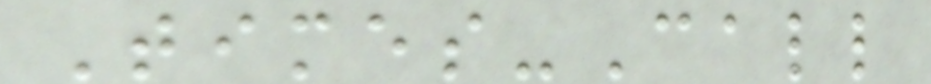Times-Call
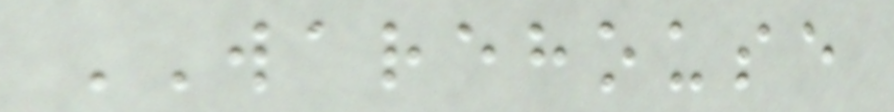WAREHOUSE
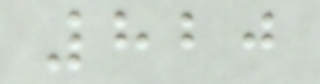820
